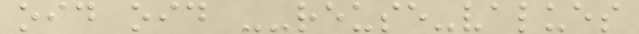oid oid --reuse-values
